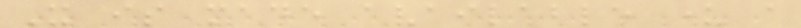It is made available under a
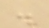.
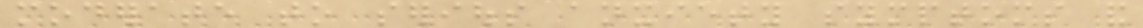moderate to serious anxiety symptoms and
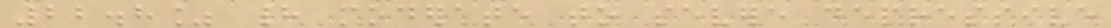22.8% had moderate to severe depressive
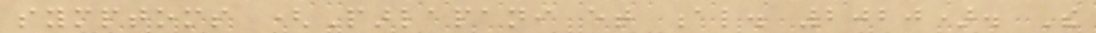symptoms (Parlapani et al. 2020). The
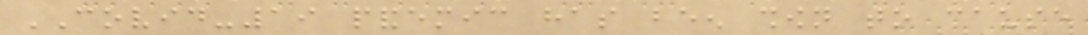COVID-19 pandemic has been shown to cause
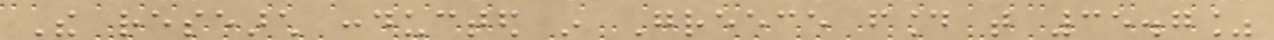The research conducted in Greece found that 35.7%
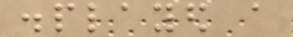displayed a
